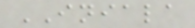INIALA
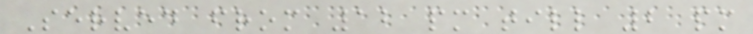Served from 12 pm till 2 pm
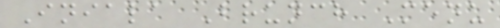Iniala Brunch Menu
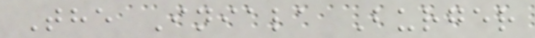The Iniala Burger
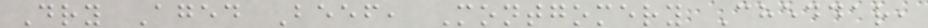Dry Aged Beef, Montgomery Cheddar,
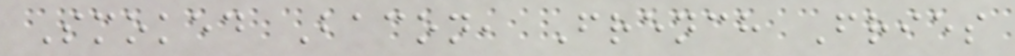Smoked Bacon, French Fries
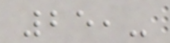25,-
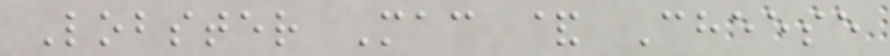Lobster Mac & Cheese
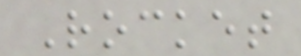Rocket
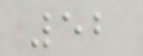52
